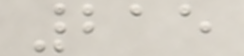215
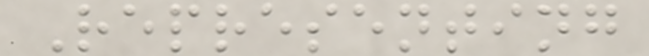Representing
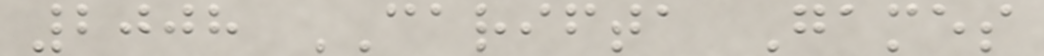2008 CARIFTA Games
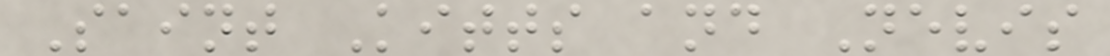Saint Kitts and Nevis
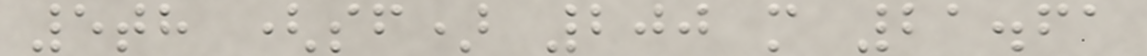5th (sf) 200 m 21.61
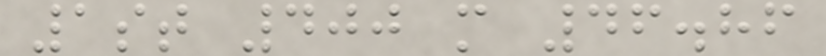1st 400 m 46.86
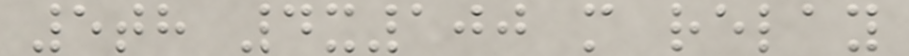5th 4x100 m relay
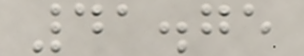41.75
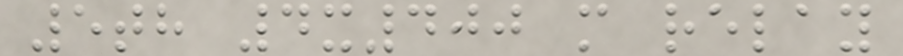5th 4x400 m relay
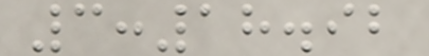3:18.92
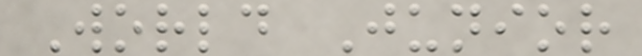World Junior
